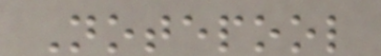Notepool
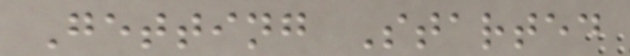Getting Started
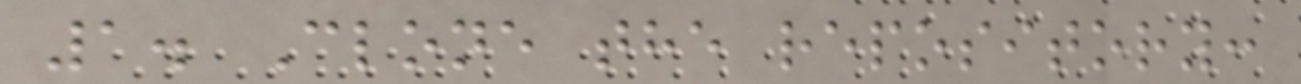1. Clone the repository:
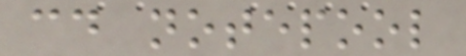cd notepool
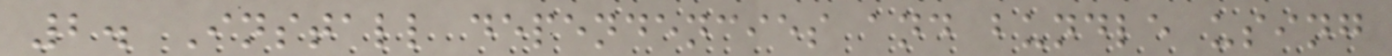2. Install dependencies and bundle using
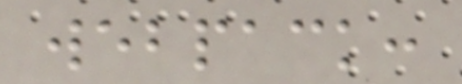webpack:
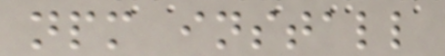npm install
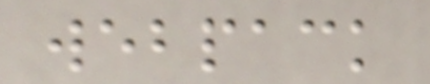webpack
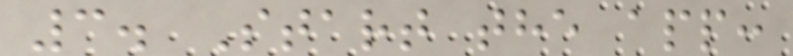3. Start the app:
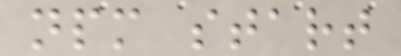npm start
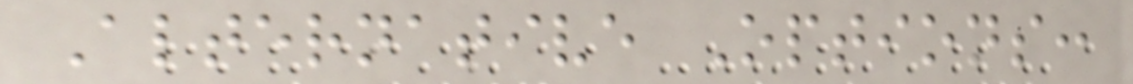Alternative Options:
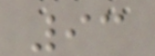93
